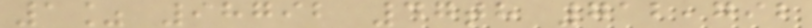1% 98792 47th 712,792
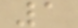1
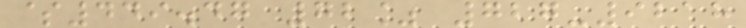$449.47 72% 727-9218
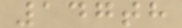147th
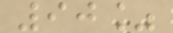90%
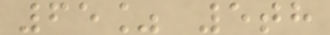65% 5th
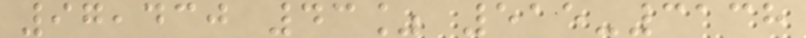97,430 43% 515-3138
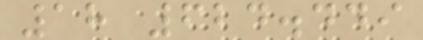18 624.449
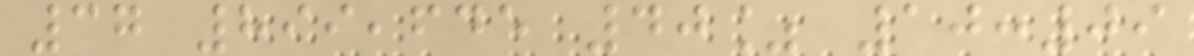37 899,645 40% 10:09
